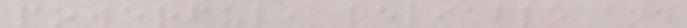powerful, reliable and
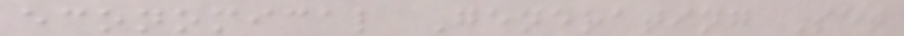economical Generating Set
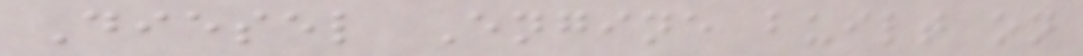Diesel Engine built on
